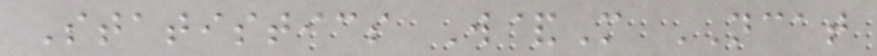Statistics W&M NCAT
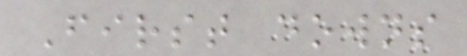First downs
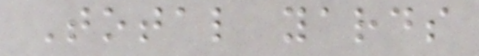Total yards
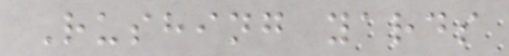Rushing yards
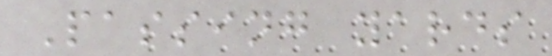Passing yards
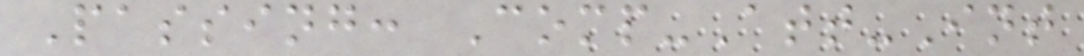Passing: Comp-Att-Int
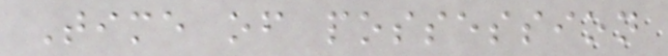Time of possession
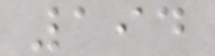194
